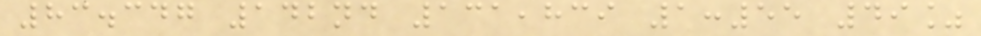83.347 142nd 131,839 1:55 49%
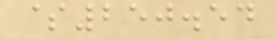$250.54
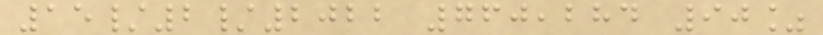15/2/2022 760,284 90%
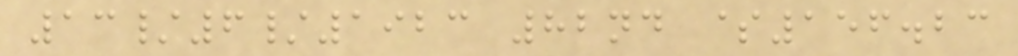13/6/1923 82nd $156.23
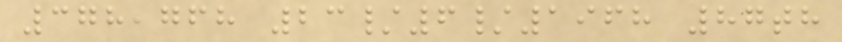378,768 23/6/1968 87th
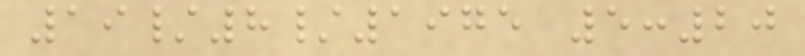19/8/1975 5:20
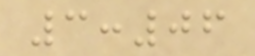3:06
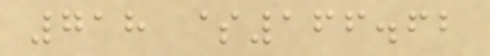718 $166.62
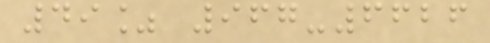49% 967-6626
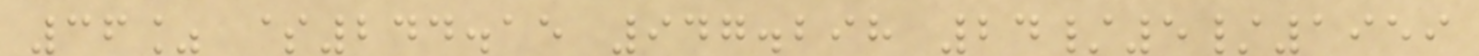36% $244.15 947.298 24/5/1959
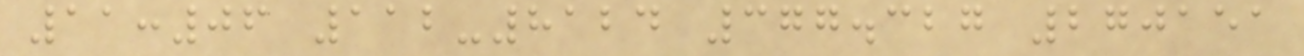11:06 112-8124 377.327 270151
